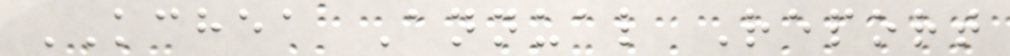KCHEA Annual Report
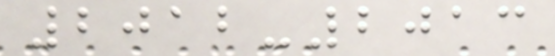2012-2013
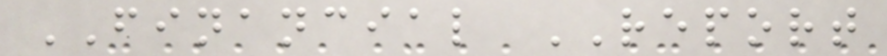FINANCIAL REPORT
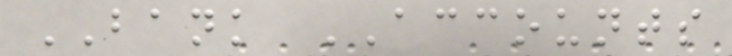BANK ACCOUNTS
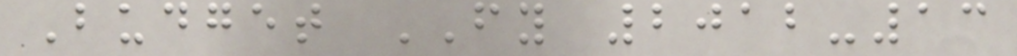Budget FY 2012-13
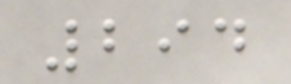294
